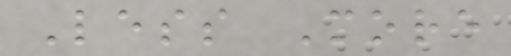Less More
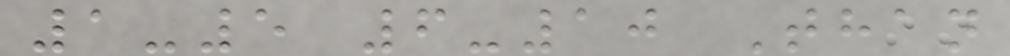1-5 6-10 Than
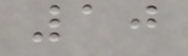10
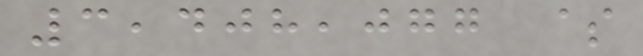3,408,077 $
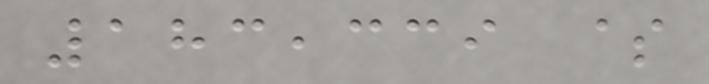183,339 $
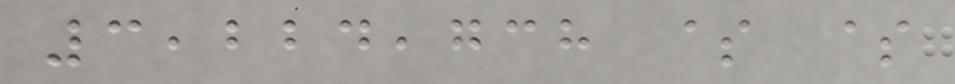3,224,738 $ $
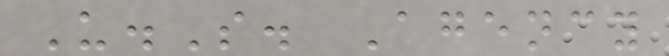U.S. Agency
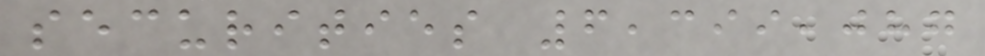securities 6,399,087
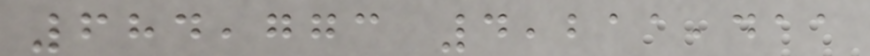684,773 4,211,411
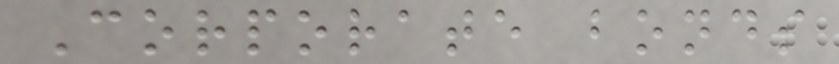Corporate bonds
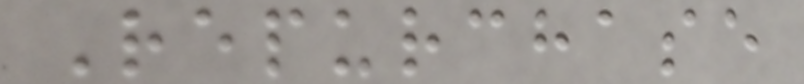Repurchase
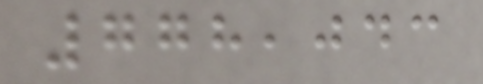778,043
